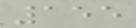155
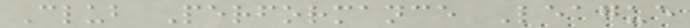Club Performance League
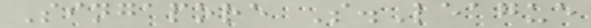Singapore S.League
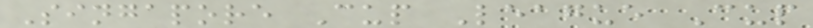Singapore Cup League Cup
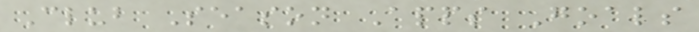Club Season Apps Goals
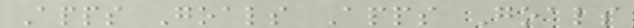Apps Goals Apps Goals
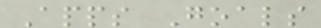Apps Goals
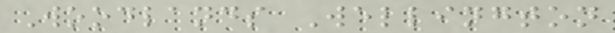Woodlands Wellington
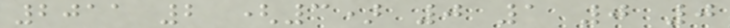2011 2 (3) 0 1 0 0
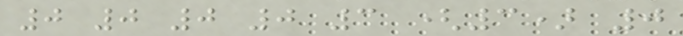0 0 0 0 3 (3) 0
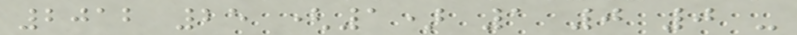2012 25 (1) 1 0 0 -
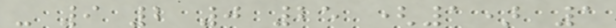- 9 2 0 25 (1) 1
